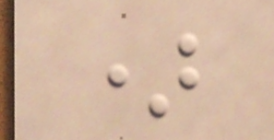)
